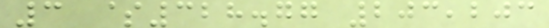3 $328.77 203,203
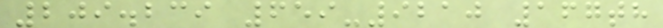209.239 659-9210 167th
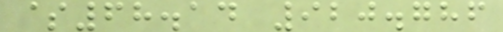$68.14 920.786
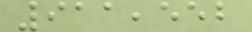911,552
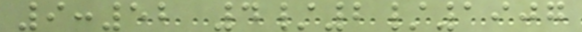9:52 4/2/1907
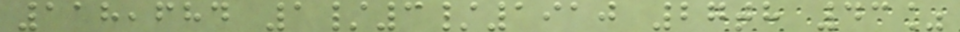118,684 1/3/1910 27th 43%
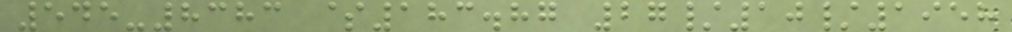545-8383 $183.87 27/10/1958
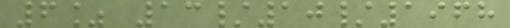6% 13/10/1968
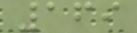169
